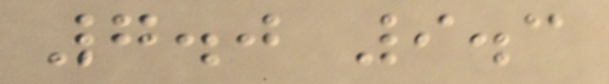7.0 9.3
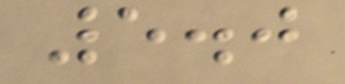5.0
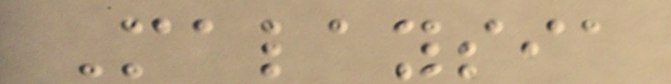Malaysia
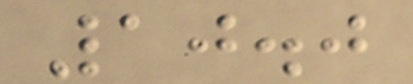10.0
